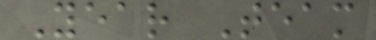Year Team
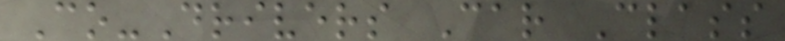Co-Drivers Car Class
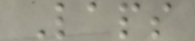Laps
